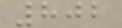802
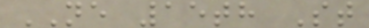NE 15th St
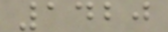1420
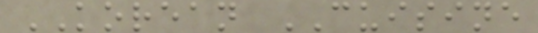KOREAN CUISINE
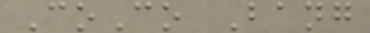CoCo Bang
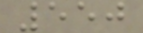550
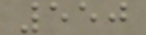550
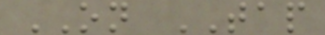ON TAP
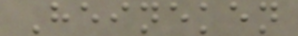Heineken
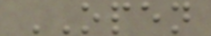OPEN
